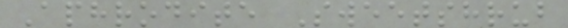Aphrodite Sweetshrub
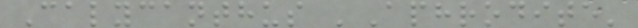Calycanthus 'Aphrodite'
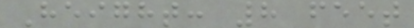Height: 8 feet
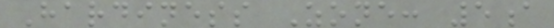Hardiness Zone: 5a
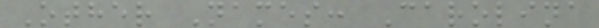Other Names: Carolina
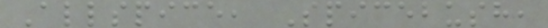Allspice, Spicebush,
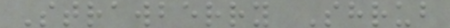Strawberry Shrub
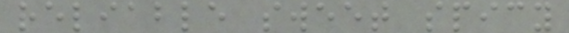reliable sweet spicy
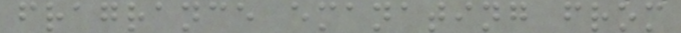fragrance emanating from
